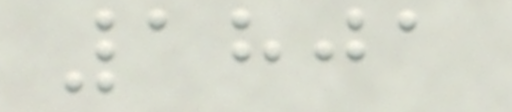1801
